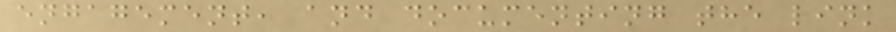engagement, and documenting the link
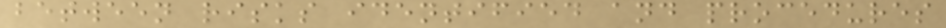between risks identified and procedures
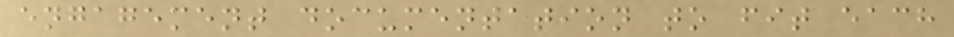engagement documentation to fit each
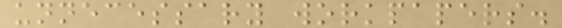unnecessary workpapers.
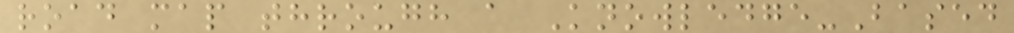road map through a Knowledge-Based
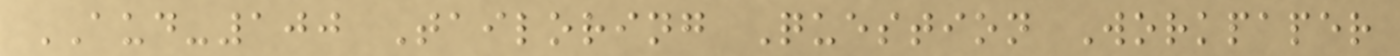AUD-100 Tailoring Question Workpaper
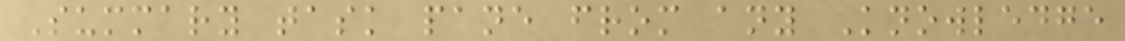Summary task pane from any Knowledge
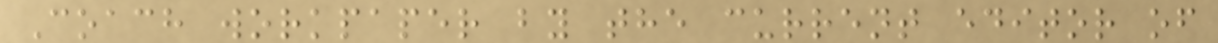Coach workpaper by the current editor of
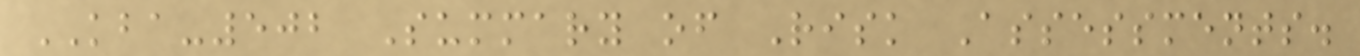KBA-502 Summary of Risk Assessments.
